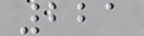221
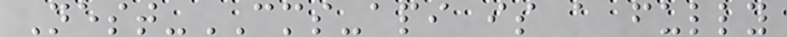Nest-CMS-api is a fully
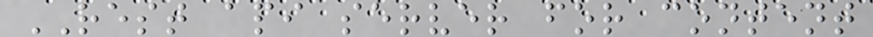REST api server for content
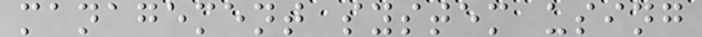management system using
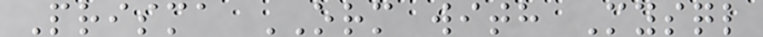Prisma ORM with Mysql
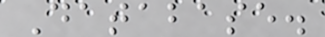Database.
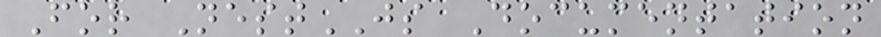For NestJS Documentation
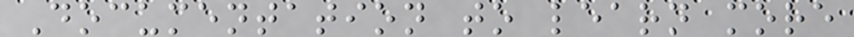Documentation to learn more
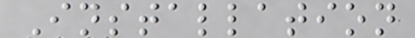Installation
